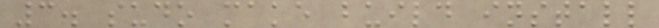3. sudo make build install
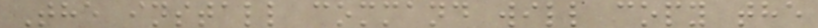The install command will copy the
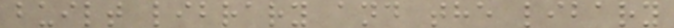built library and the libary
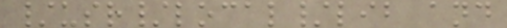/usr/local/lib and
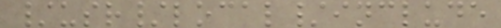/usr/local/include
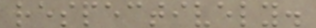respectively.
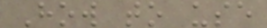How to use
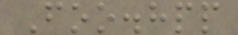Foo.hpp
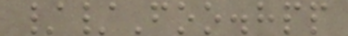//Foo.hpp
